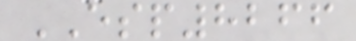ESP8266
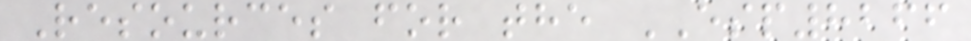Resources for the ESP8266
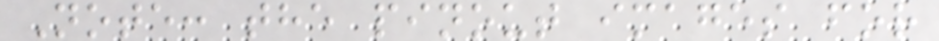Note: the pinout images for
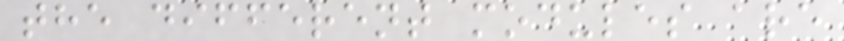the different modules are
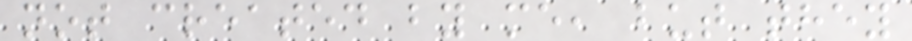not created by me, but they
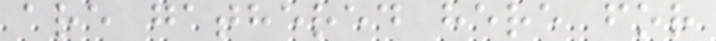are gathered here for
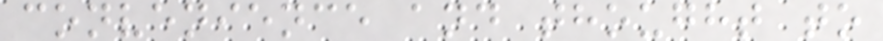convenience and thought to
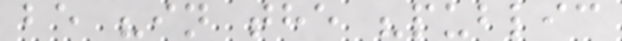be "in the "public
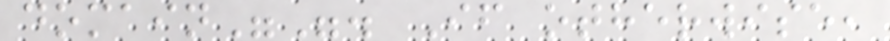domain"". If otherwise,
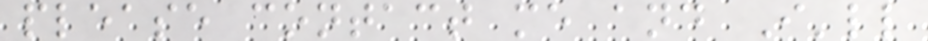please contact me and I'll
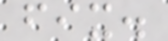fix.
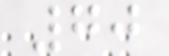70
